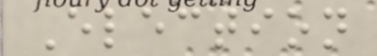Election
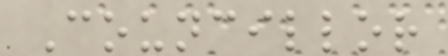Councillor
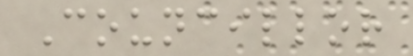Councillor
